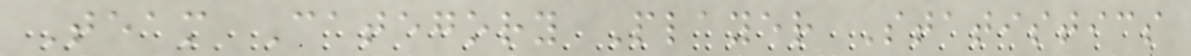Team Category Player Statistics
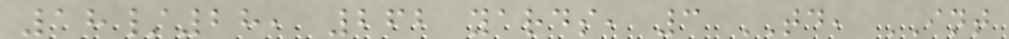18/28, 262 yards, 3 TD, INT
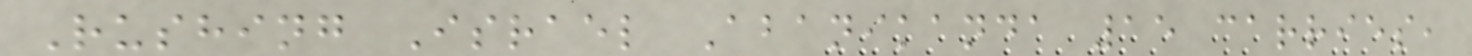Rushing Israel Abanikanda 15 carries,
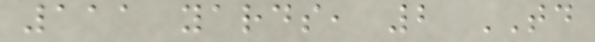111 yards, 2 TD
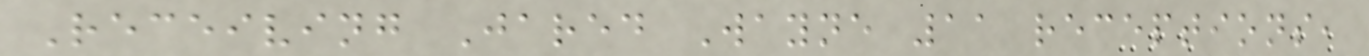Receiving Jared Wayne 11 receptions,
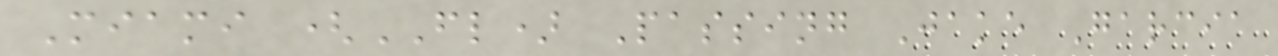Miami (FL) Passing Jake Garcia
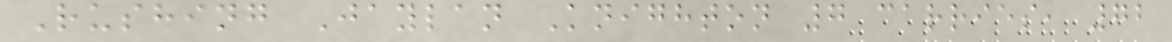Rushing Jaylan Knighton 7 carries, 72
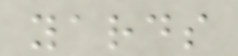yards
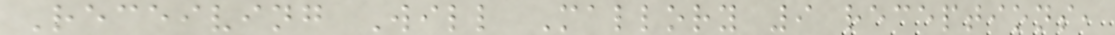Receiving Will Mallory 9 receptions,
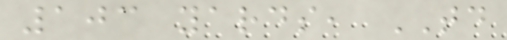103 yards, TD
